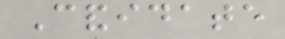Candidate
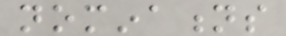nominations
